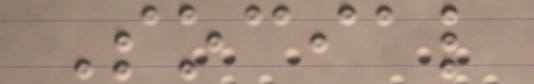Social
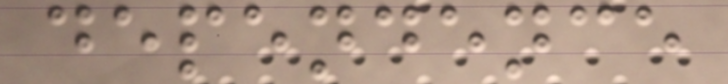dependence
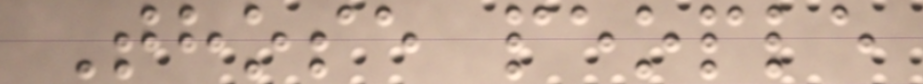Those people
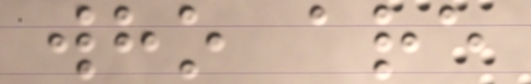who are
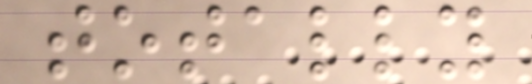totally
